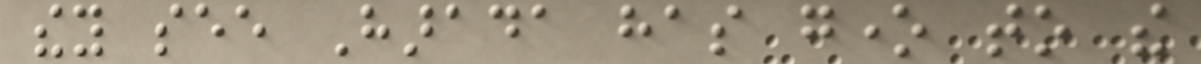they see Harada has gone to the
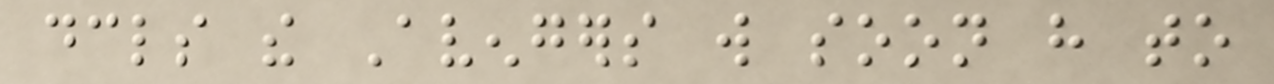declares the Avengers will soon have to
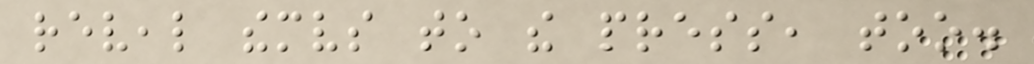reveal themselves to the press, too.
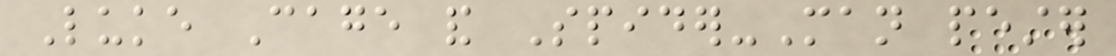Luke Cage and Spider-Man pester
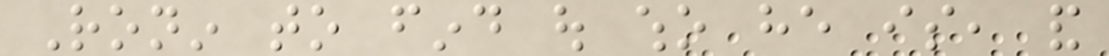Ronin to find out who he is, and
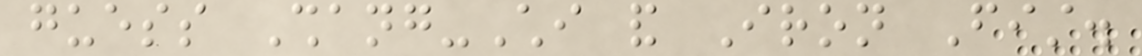guess Shang-Chi and Iron Fist.
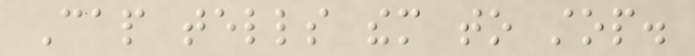Cap tells them to stop.
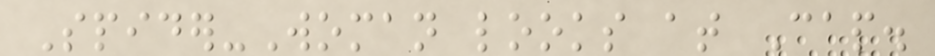Spider-Woman looks at Cap.
